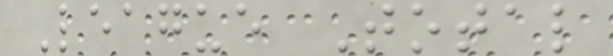League Total
